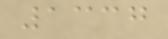1337
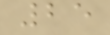25
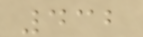432
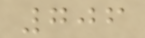706
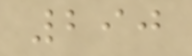290
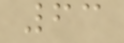63
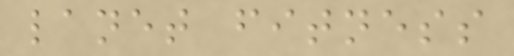lanet fitness
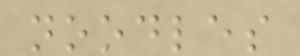noodles
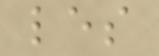les
